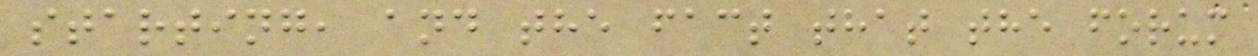starting, and the fact that the forum
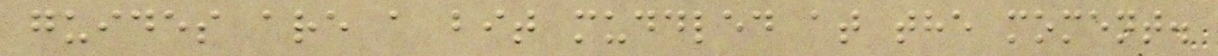guides are a bit muddled at the moment.
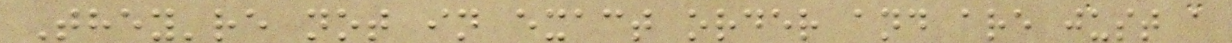They're not in exact order and are just a
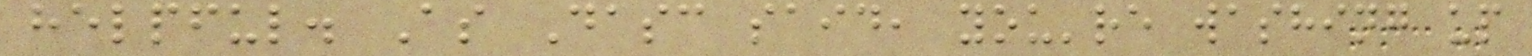helpful. As Dasc said, you're washing up
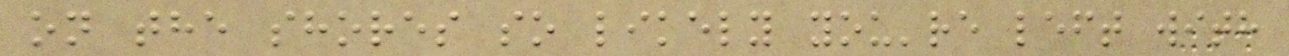on the shores so likely you're left with
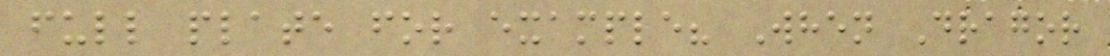full plate for example? When Dragor
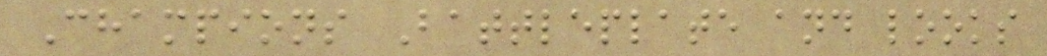Champions Battleplate and looks
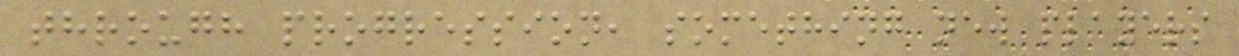through progression, something new players
